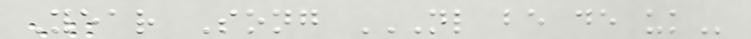Year Song NL BE DE UK
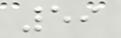59
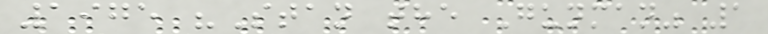1975 "Stan the Gunman" 1
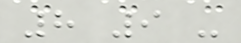8 9 -
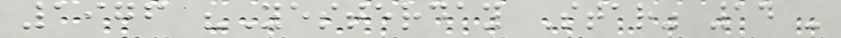1976 "Yesterday Star" 14 -
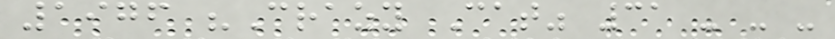1976 "Crazy Cat" 31 - - -
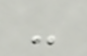-
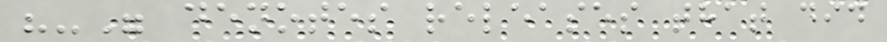"-" denotes releases that did
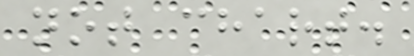not chart.
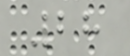28
